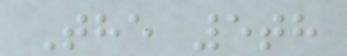The 5th
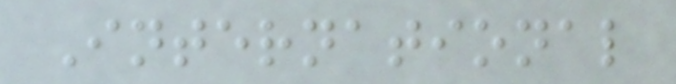International
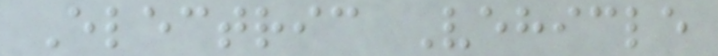Electric Vehicle
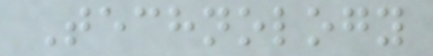Technology
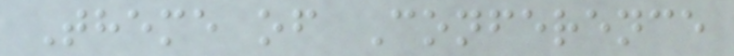Theme of Conference
